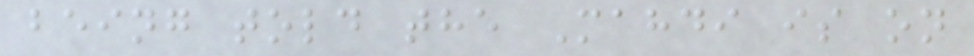being told the Mahdi is on
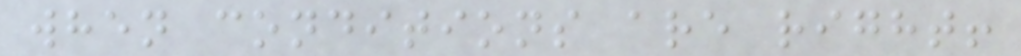when conditions are right!
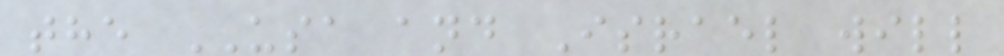the USA and Israel will
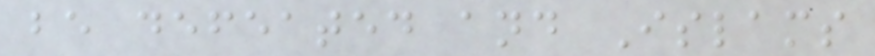be defeated and Islams
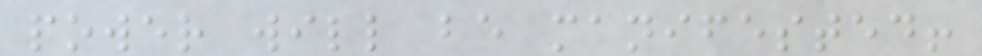power will be manifested!
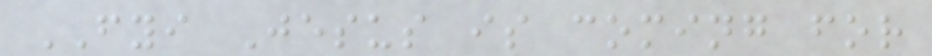FYI Jesus is coming for
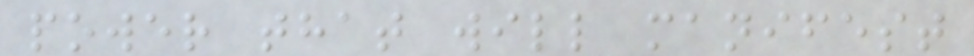power that will manifest
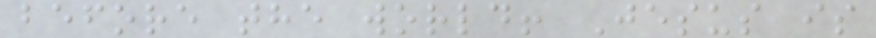before the world! Jesus is
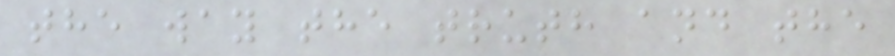the way the truth and the
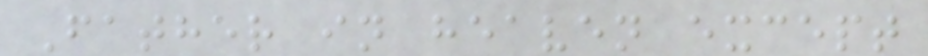Father in heaven except
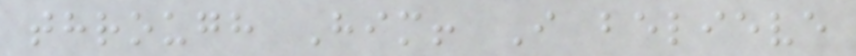through Him! I believe
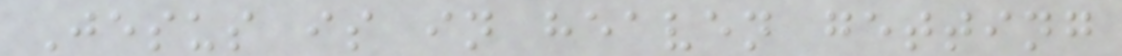Jesus is in heaven getting
